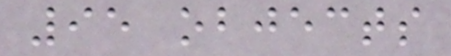95 objects
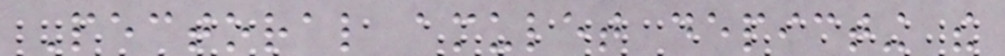Pectoral amulet depicting the
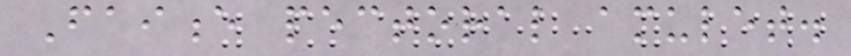Faience pectoral amulet.
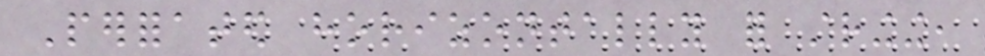Perforated horizontally for stringing,
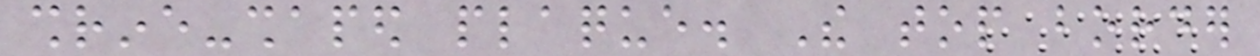shrine-shaped plaque. The top border
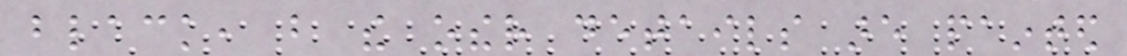black, but the other details are painted
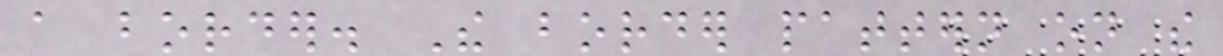a border. The border pattern on the
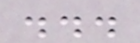...
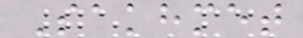Sakhmet
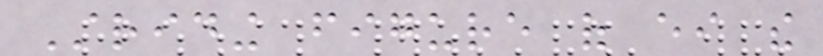Striding figure of either the
